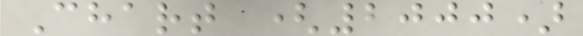Chart (2000)
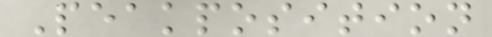Peakposition
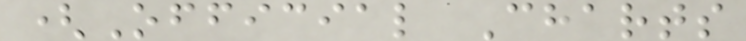(Official Charts
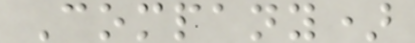Company)
